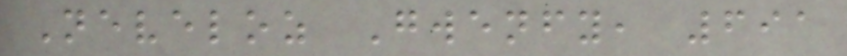Neveloz Gwenfy, 691
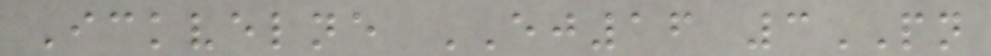Ickvelne EJ16 3PN
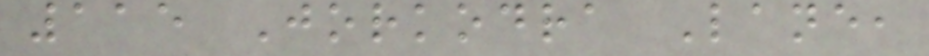115 Jorkodra Lane,
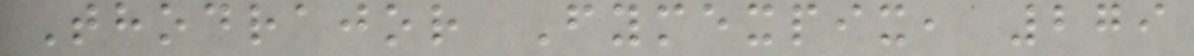Thodrajor Fymexpix, 279
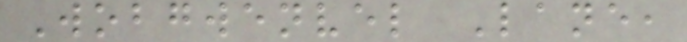Wobgwenvel Lane,
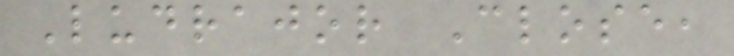Ludrajor Close,
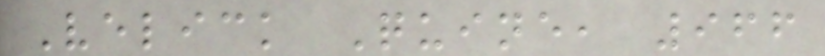Velick Quine, 966
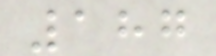187
